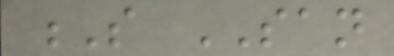S SAN
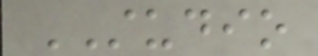STUDIO
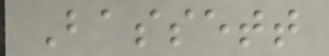Bassett
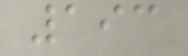193
